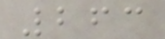263
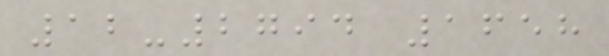12-2794 1658
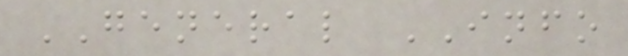GENERAL INFO
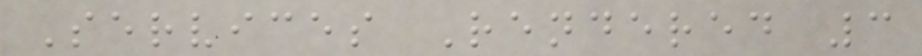Services Rendered 3
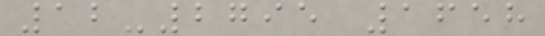12-2795 1658
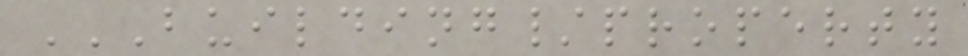BUILDING/PROPERTY
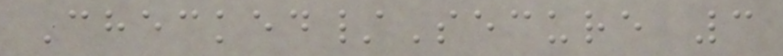Checked/Secure 3
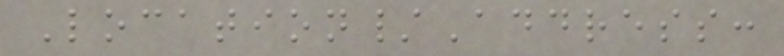Location/Address:
